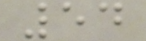54
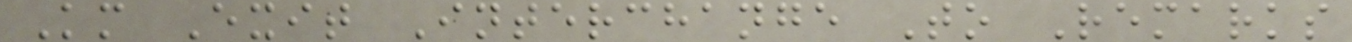Km Exit Interchange To Remarks
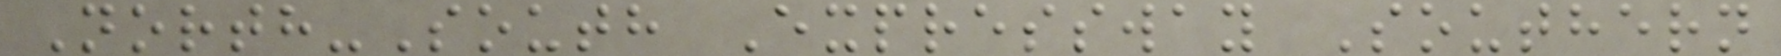North-South Expressway Southern
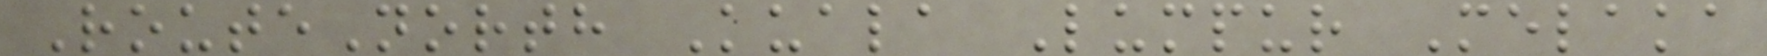RouteNorth Kuala Lumpur Melaka
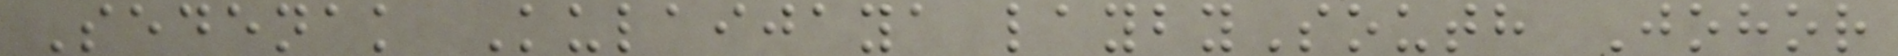Sedenak Kulaijaya laybySouth Johor
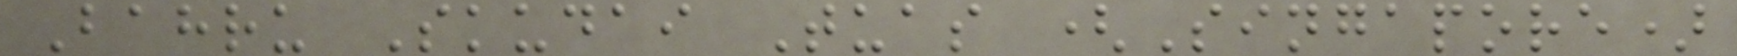Bahru Skudai Tuas (Singapore)
